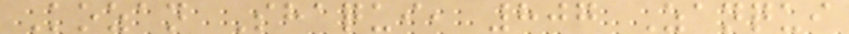Kozan Shaqui, 807 Zanqui
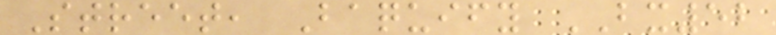Street, Baquify BX52
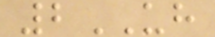2UH
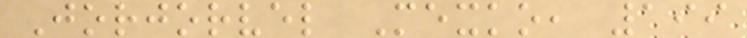Jorjorvel Mexko, 199
